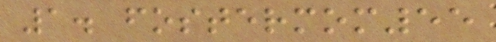1. fostermom55
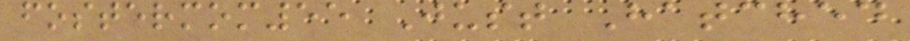fostermom55 Just Hatched
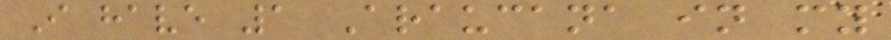I have 1 Araucana in my
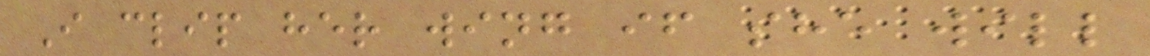I clip her wing if she will
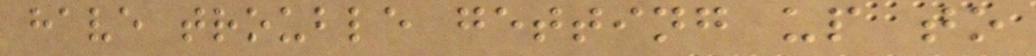have trouble getting up to
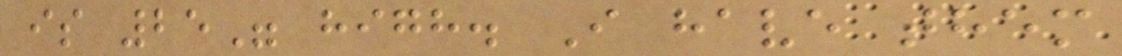is 25" high. I have them
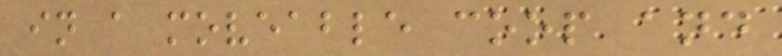in a moveable coop and
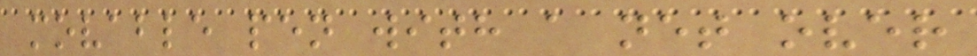movable pen with a net over
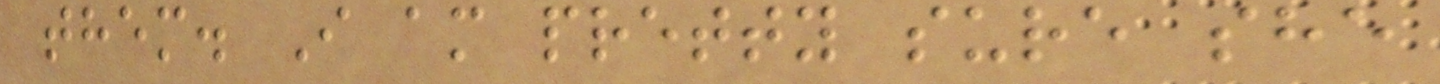them. I am pretty sure she
